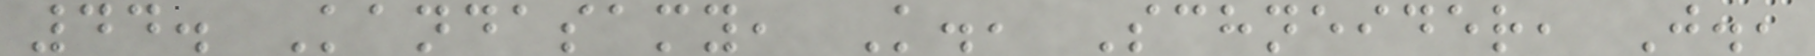44. Kandasamy, K., Schneider, J.,
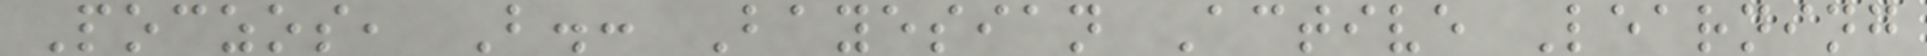Poczos, B.: Bayesian Active Learning
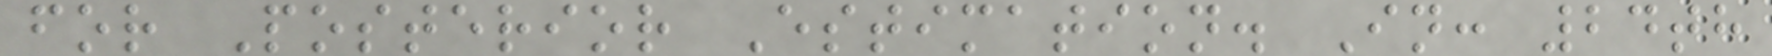for Posterior Estimation. In: 24th
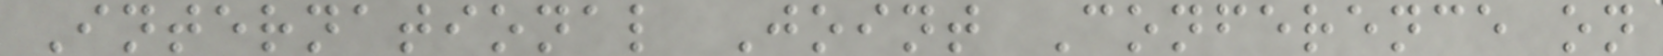International Joint Conference on
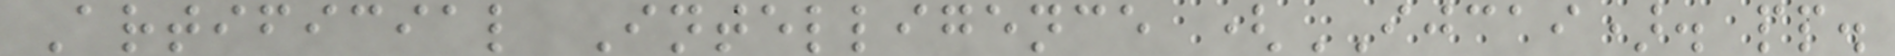Artificial Intelligence (IJCAI). pp.
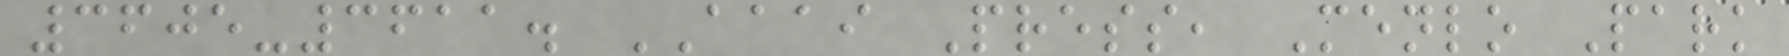3605-3611. AAAI Press, Menlo Park
